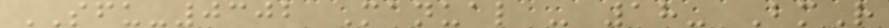SFU-0302 Manual - 18- BmR
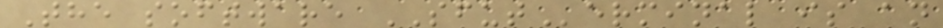The software SFUTerminal is an
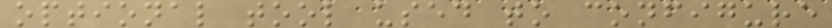optional tool used to configure
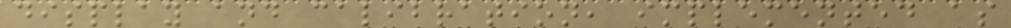display and calibration, implemented as
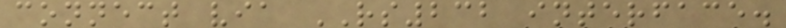connect via RS232 interface.
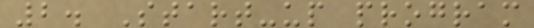2. Start-up program
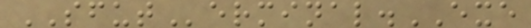SFUTerminal.EXE
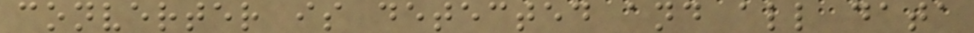converter is detected and all data
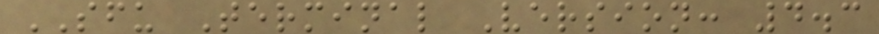SFU Terminal Version: 4.3
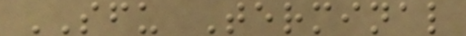SFU Terminal
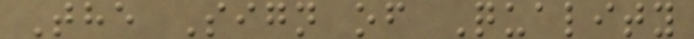The Sign of Quality
